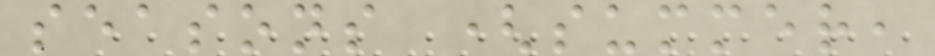seasons (summer,
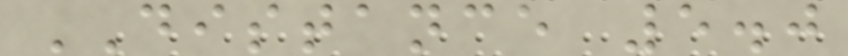DISTANCE 5.0
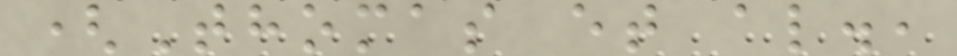(Thomas et al.,
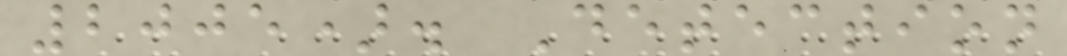2005). Detection
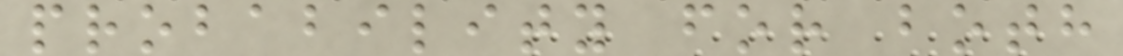probability for both
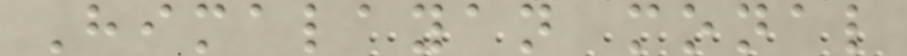Himalayan monal
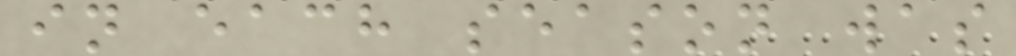in each season was
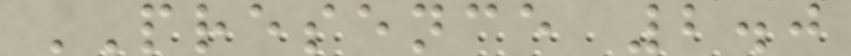PRESENCE 2.0
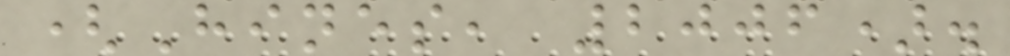(Hines, 2006).
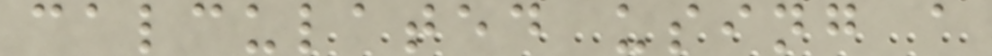calculated using a
